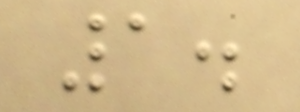1.
